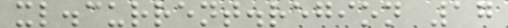xl.current.region 17
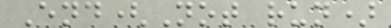End(Not run)
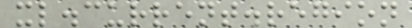xl.current.region
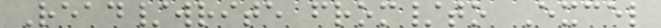Read/write from/to Excel
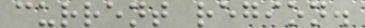current region.
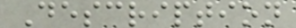Description
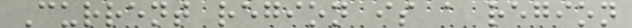Current region is a region
